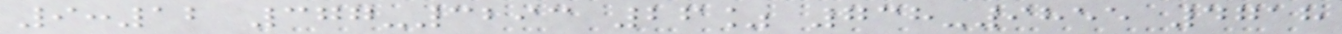9:12 377-3293 26% 738-9855 4718
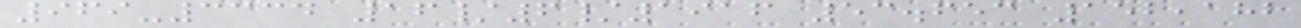969-3334 16/6/1916 53.653 152,182
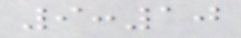9:10
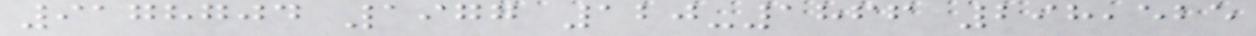9178704 1977 120-1866 298,525
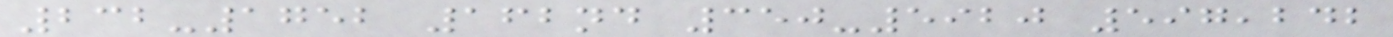232-1752 162nd 350-5920 597,242
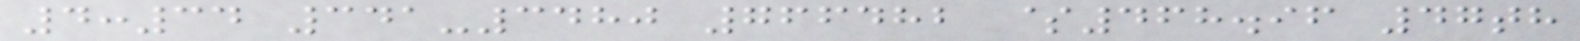4:34 341-3480 766482 $468.96 47th
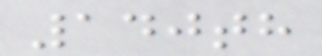140th
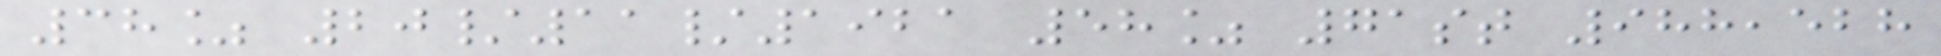38% 20/11/1921 58% 71st 988,528
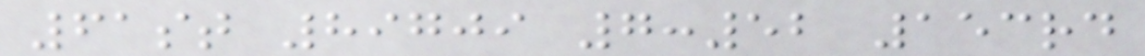61st 89709 7:52 153rd
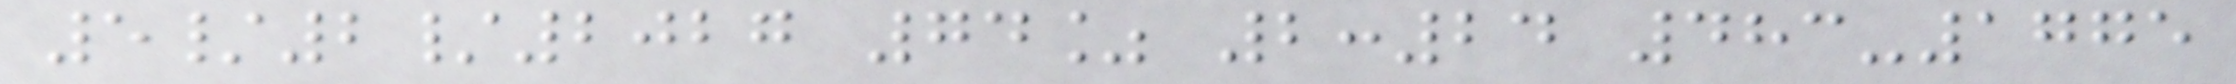5/2/2027 74% 2:24 483-1775
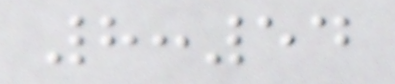8:54
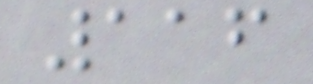116
